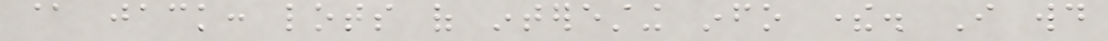@ jack: lots of interesting info there. I would
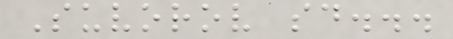Suvorov said...
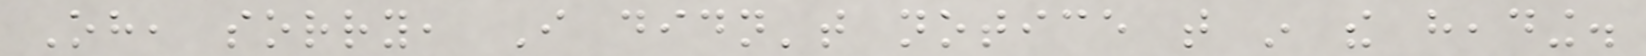Oh, sorry, I didn't notice that in the heading.
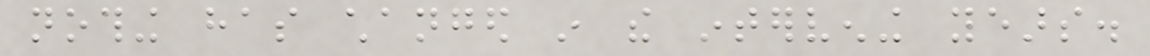nothing has changed in the intervening years.
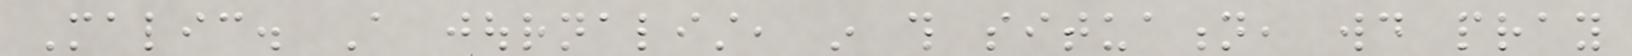Malic. A journalist, in this situation, would pray
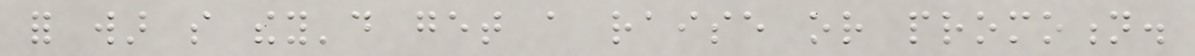for war so they'd get a raise or promotion.
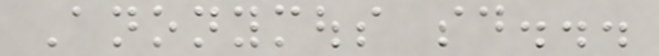Anonymous said...
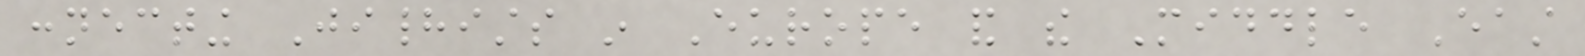connecting Jihadists in Europe and the Middle East
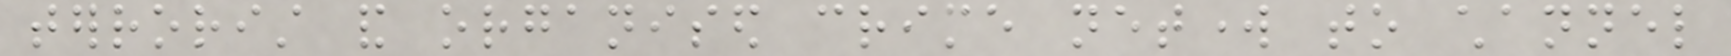terrorist and organised crime network to channel
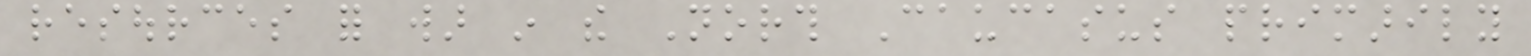resources for war in the North Caucasus primarily
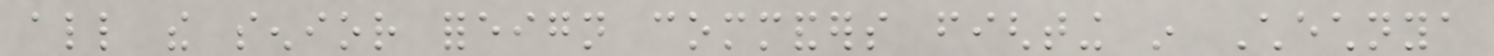all the senior foreign commanders fighting in Chechnya
